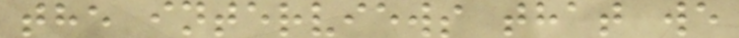the interviews that we
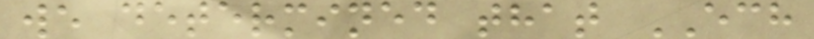we determined that ECH
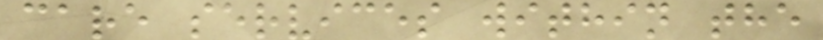care services within the
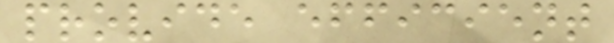provide efficient
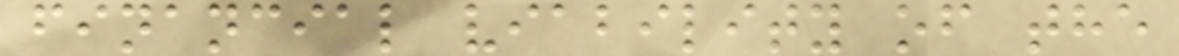financial viability of the
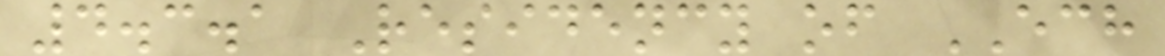4.3.1 Residency of ECH
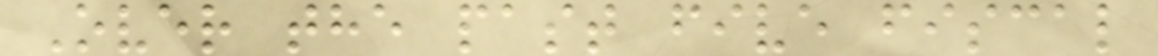Over the past five fiscal
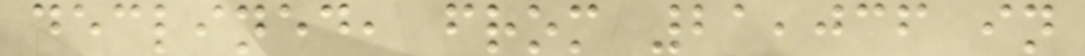declined, from 21,036 in
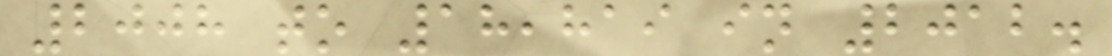2008 to 18,819 in 2012.
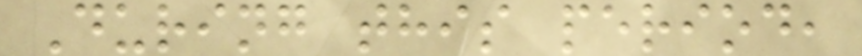During this period,
